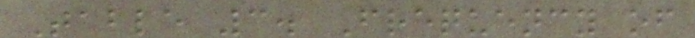Table 3. Frequency of
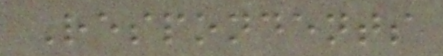Respondents
